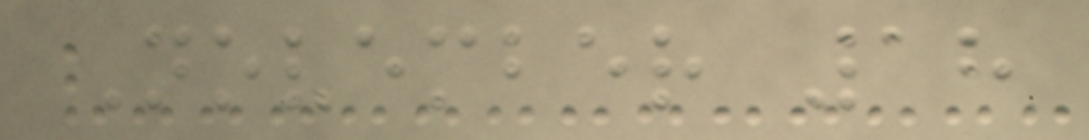November 18
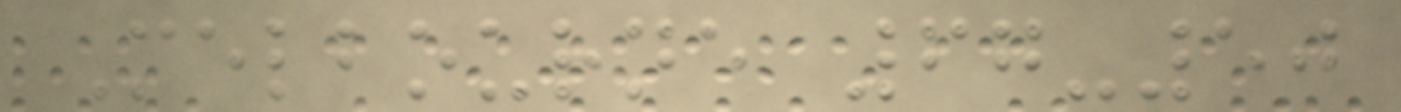Melbourne 67-50
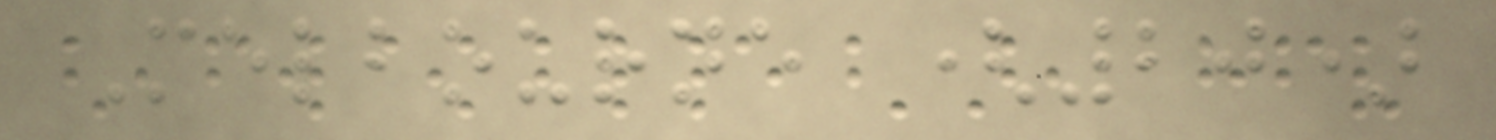Melbourne (20)
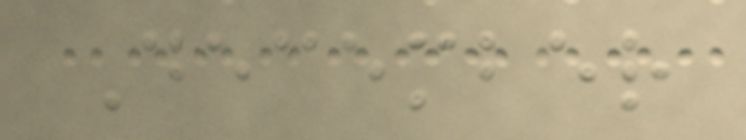December
